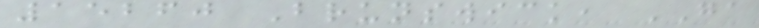15260 Brunswick, GA
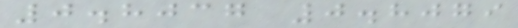0.8037 0.8079
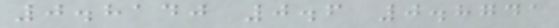0.8140 0.6 0.8741
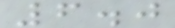6.0
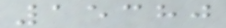15380
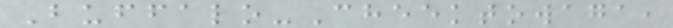Buffalo-Cheektowaga,
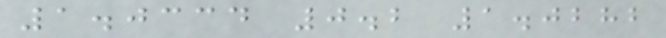1.0334 0.2 1.0282
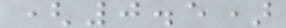(0.5)
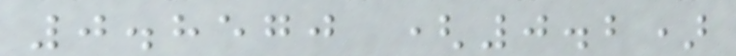0.8570 (0.2)
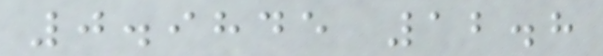0.9845 12.8
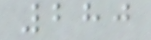280
